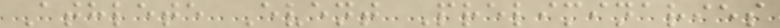Athlete Event Preliminaries
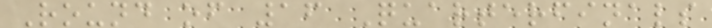Round of 16 Quarterfinals
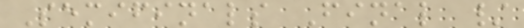Semifinals Final /
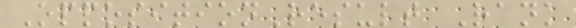OppositionResult Rank
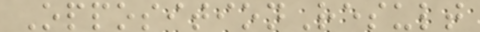OppositionResult
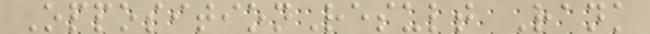OppositionResult Rank
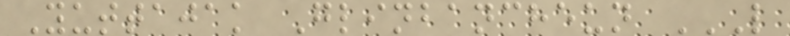Yuttajak Glinbancheun L
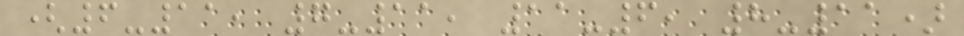(6-11, 7-11, 11-6, 8-11)
